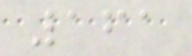161
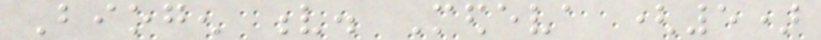Biogen v. Medeva (5)
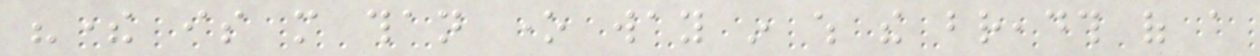"there is more than one way in which the breadth of a
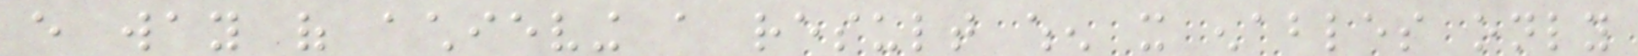every way of achieving a result when it enables only
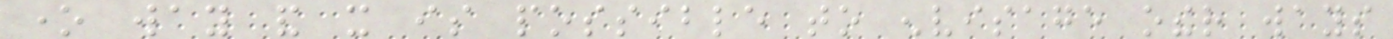one way and it is possible to envisage other ways
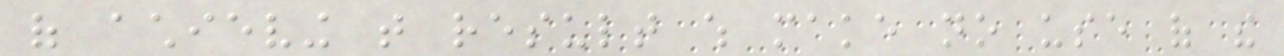of achieving that result which make no use of the
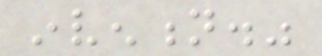invention."
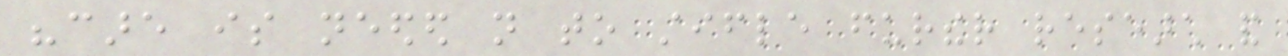"care is needed not to stifle further research and
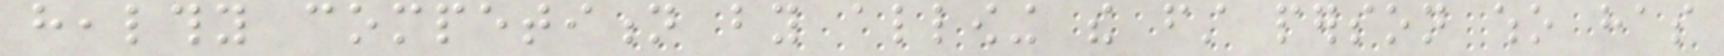healthy competition by allowing the first person who has
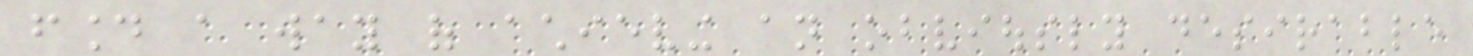found a way of achieving an obviously desirable
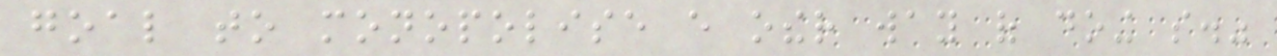goal to monopolise every other way of doing so."
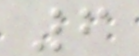6
